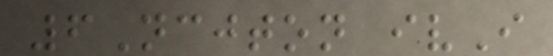6Ncjton ivI
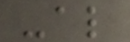-al
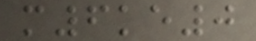m6ke0
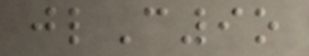jlC9o
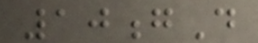10gD
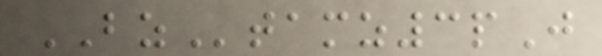BZtamz3pJ
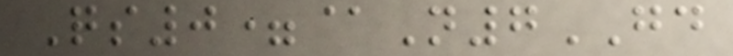Qs0=@N7GD
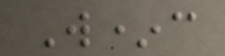W*c
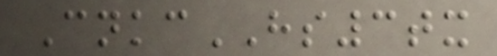CnkcHS3tx
